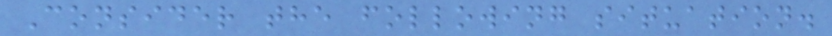Consider the following situation.
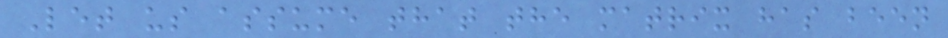Let us assume that the matrix has been
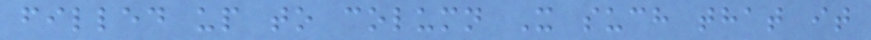filled up to column X such that it
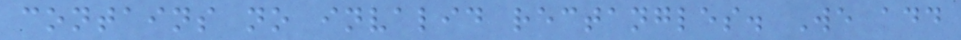contains no invalid rectangles. We add
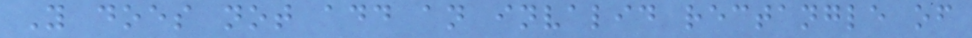Y does not add an invalid rectangle of
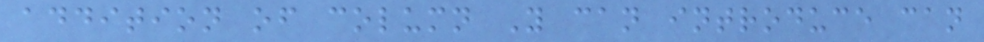addition of column Y can introduce can
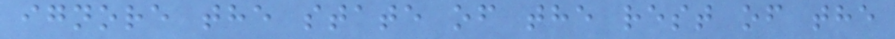ignore the state of the rest of the
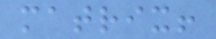matrix!
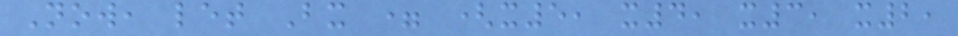Now, let Bx = (x5, x4, x3, x2,
